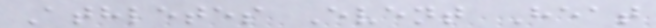Athletes Event Heat
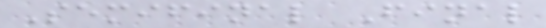Semifinal Final
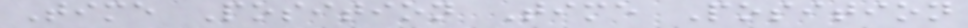Time Position Time Position
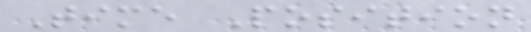Time Position
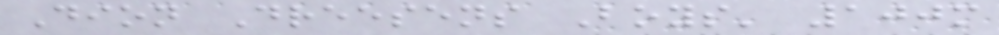Dion Dreesens Boys' 100m
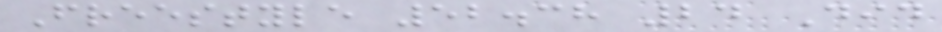Freestyle 52.38 24 Did
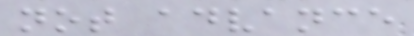not advance
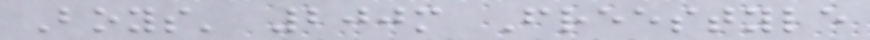Boys' 200m Freestyle
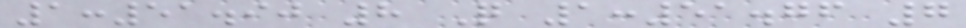1:51.90 8 Q 1:51.76 7
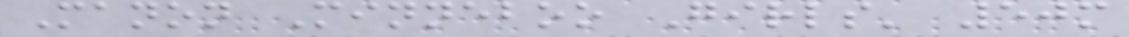Manon Minneboo Girls' 50m
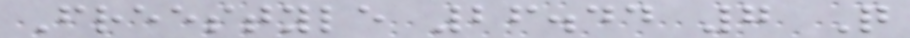Freestyle 26.44 7 Q
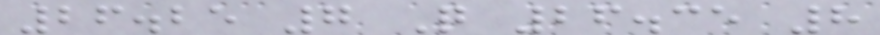26.25 7 Q 26.35 8
